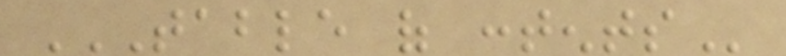TABLE OF CONTENTS
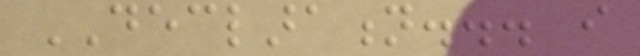DECLARATION... i
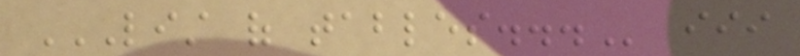LIST OF TABLES... iii
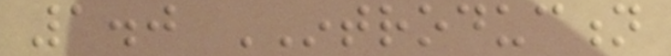1.0 INTRODUCTION
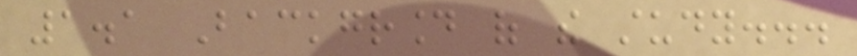1.1 Background of the study...
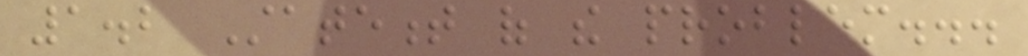1.2 Statement of the problem...
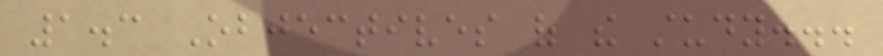1.3 Objectives of the study...
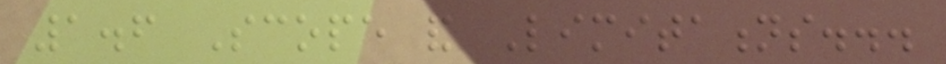1.6 Scope and Limitations...
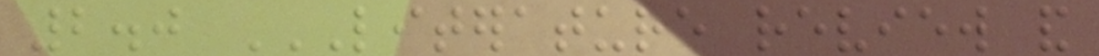2.0 LITERATURE REVIEW AND
